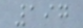197
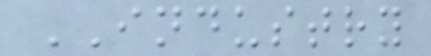INDUSTRY
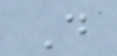D
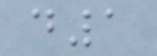d1
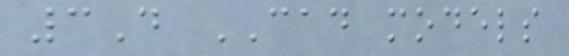3D CAD models
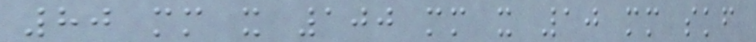80 mm x 100 mm x 10 mm skf
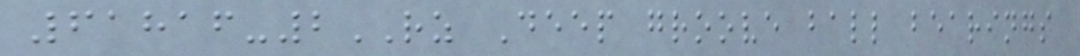61816-2RZ Deep groove ball bearings
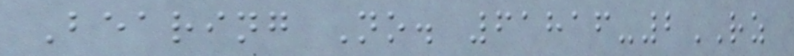Bearing No. 61816-2RZ
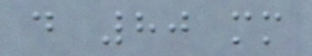d 80 mm
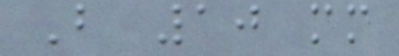B 10 mm
